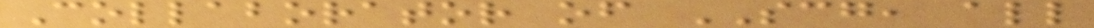Collaborator of SCG, all
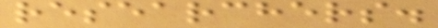researchers.
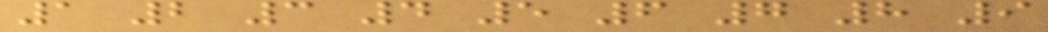1 2 3 4 5 6 7 8 9
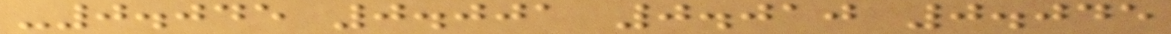-0.045 0.001 0.010 0.045
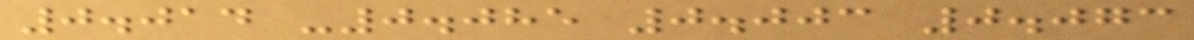0.014 -0.085 0.003 0.073
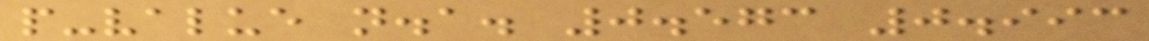p-value n.a. 0.573 0.993
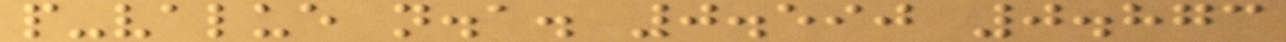p-value n.a. 0.590 0.873
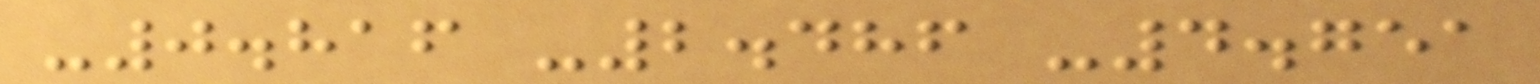-0.816 -2.486 -4.751
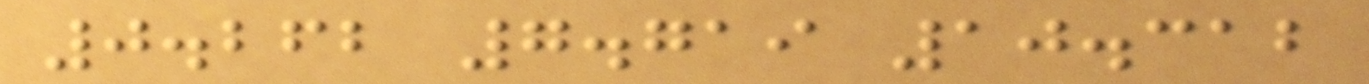0.262 7.719 10.312
